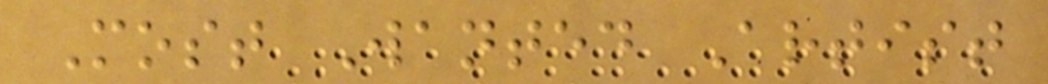Most Wanted Artist
